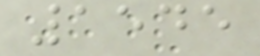1545
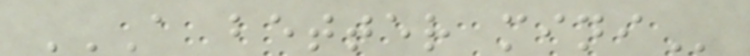A BETTER MINI
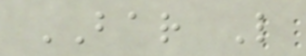BAR L
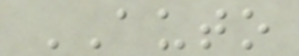AUTO
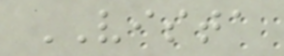VISTA
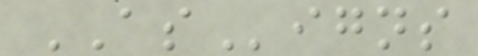ASigns
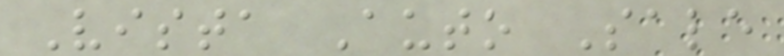Vista Auto Sale
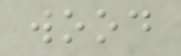wood
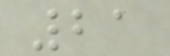21
